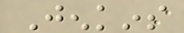Jenkins
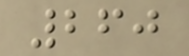260
